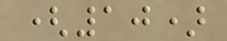(10)
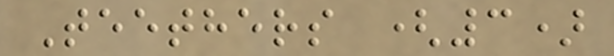Teethers (3)
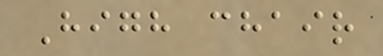High chair
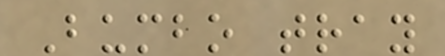Bumbo tray
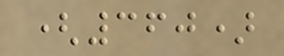(360)
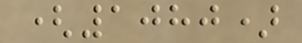(1080)
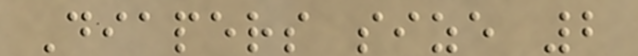Diapers size 2
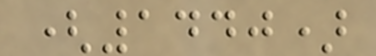(1440)
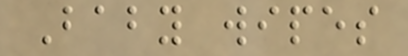Baby wipes
